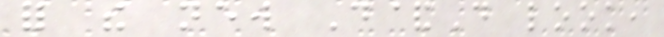for the new D&D look,
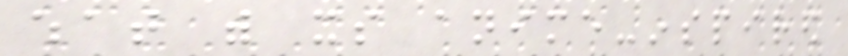what with its anime-inspired
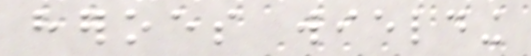heroes wielding
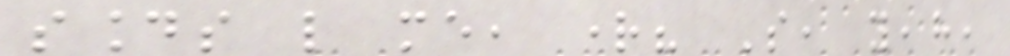sounds like me, right? So, yeah,
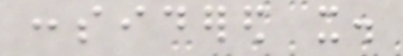considered it.
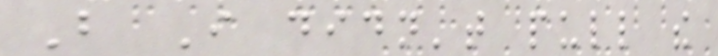But I didn't pull the
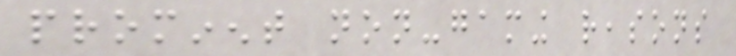prominent non-gaming reasons
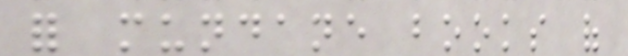for mundane books of
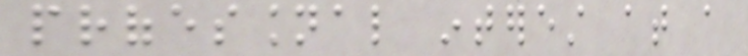professional interest at a
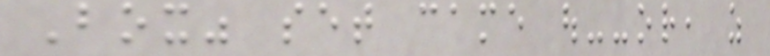Box" set came out--or, as
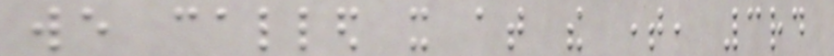we called it at the time, 3rd
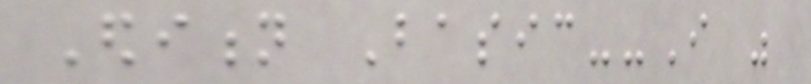Edition Basic--I was
